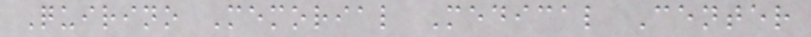Quirino Memorial Medical Center
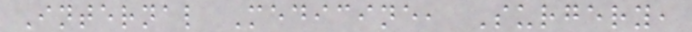Internal Medicine, Surgery,
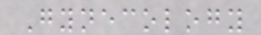Gynecology
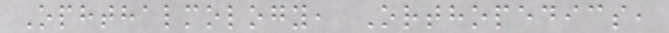Ophthalmology, Orthopedics,
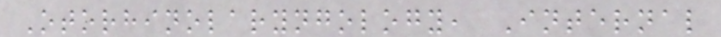Otorhinolaryngology, Internal
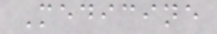Medicine
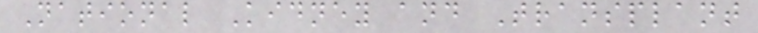National Kidney and Transplant
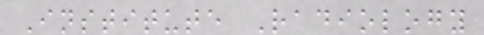Institute Radiology
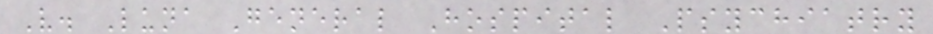V. Luna General Hospital Psychiatry
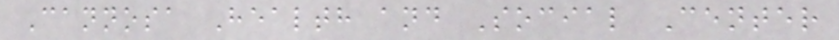Cannosa Health and Social Center
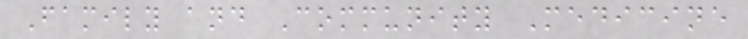Family and Community Medicine
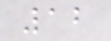12
